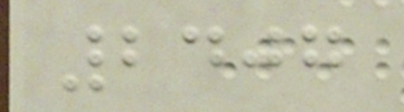2407
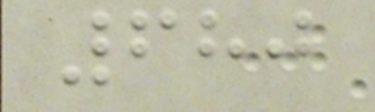680
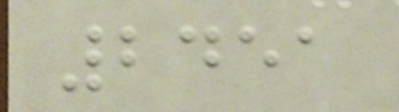2451
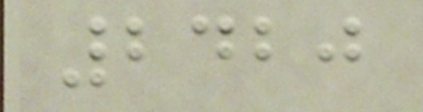2420
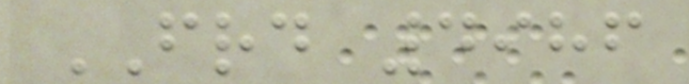FRD 4986
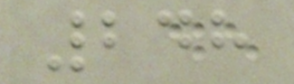248
